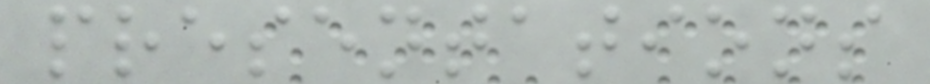presentations
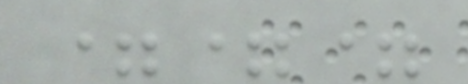===
